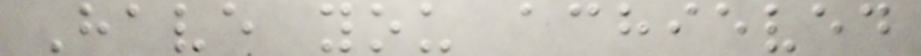Have you achieved
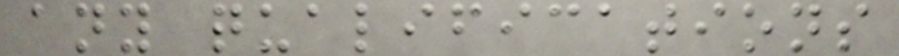any qualifications
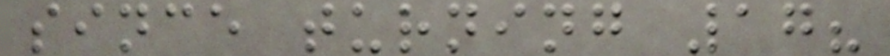since turning 17?
